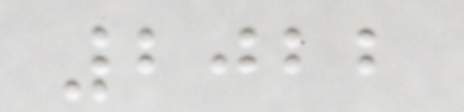2022
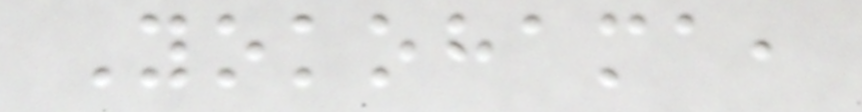Yokohama,
